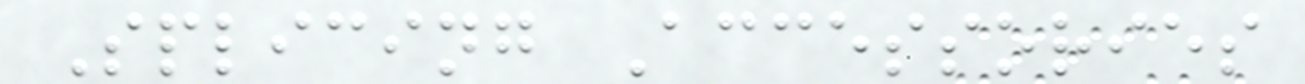Splicing Accessories
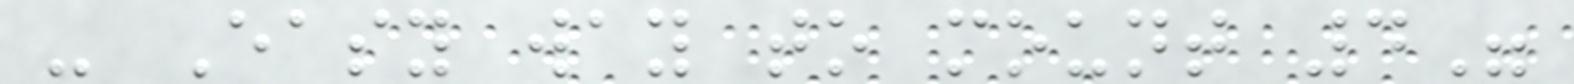- Easy way to mount 4"
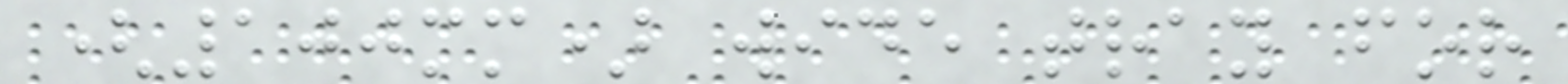(100mm) wide tray for
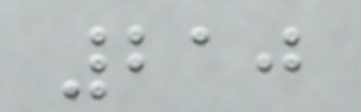210
